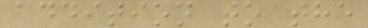addition to the
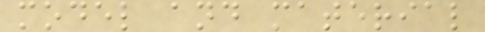model and material
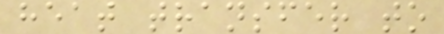heat transfer to
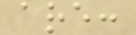are:
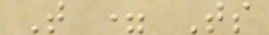T = Ts
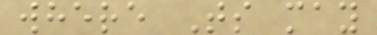where Ts may
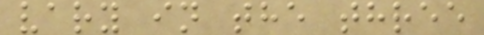vary in the three
